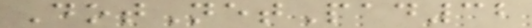DotNetPad32
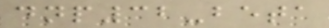dnp32-beta
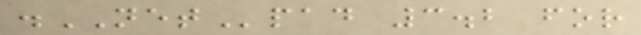.NETpad 3.2 for
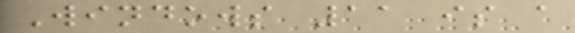Windows 11 is a
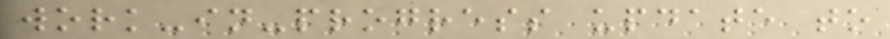work-in-progress update to
